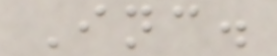Inc.
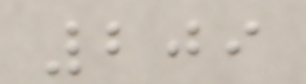209
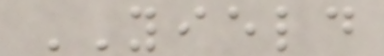YIELD
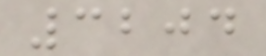3204
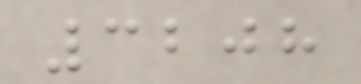3208
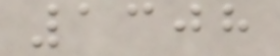1308
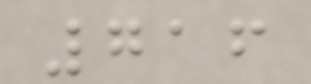716
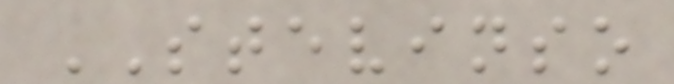STEVINSO
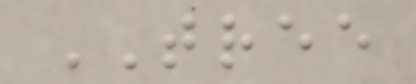TREE
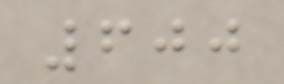600
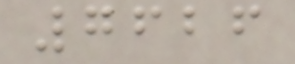7626
